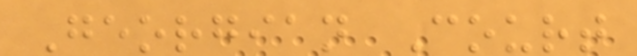Georgian Court
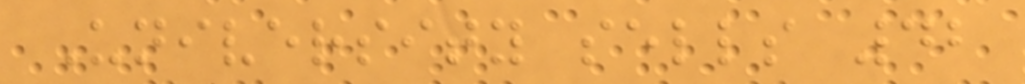University sells 42
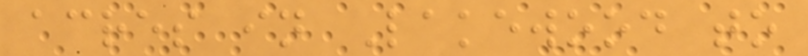acres in Lakewood to
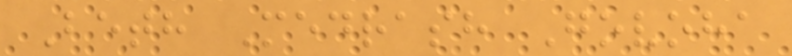Beth Medrash Govoha
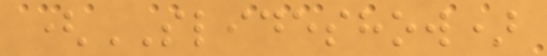(SLIDESHOW)
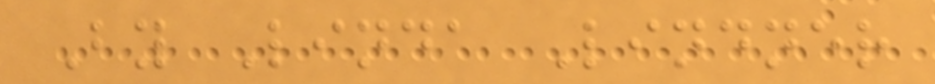By Linda Lindner
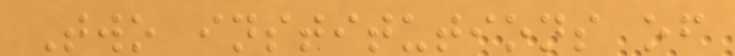Two institutions of
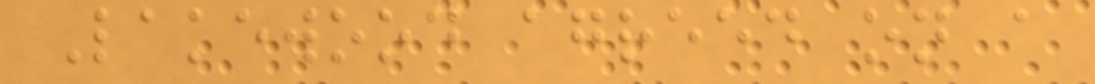Lakewood agreed on a
